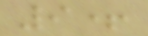9+
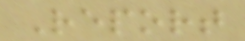Report
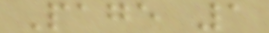Page 1
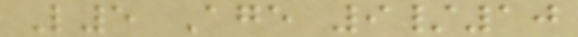L5 Age 9/10
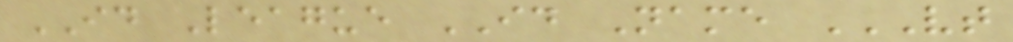ID League ID Name VT
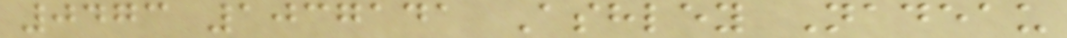0473 1037141 Ashley Nadeau
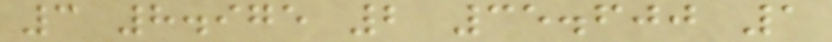3 8.975 2 35.600 1
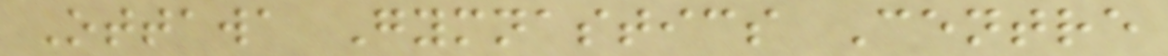Ottawa Gymnastics Centre
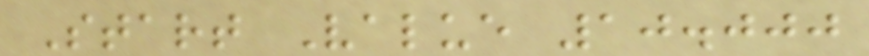Start Value 10.000
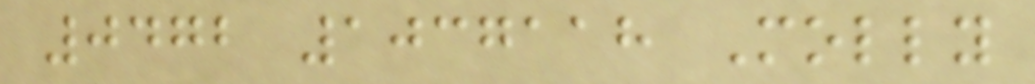0472 1037118 Molly
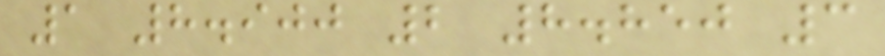1 8.900 2 8.850 3
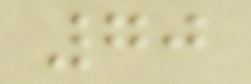70
